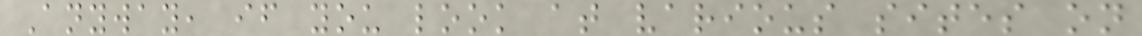Anyway, if you look at various sites on
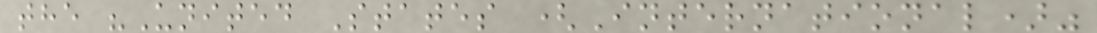the "United States (International)"
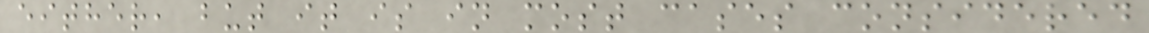either, but it is in most cases considered
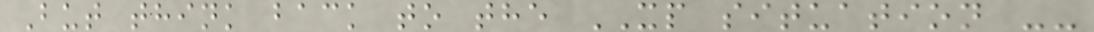But think back to the XP situation --
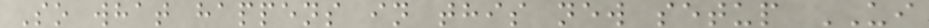So what happens in this new setup UI
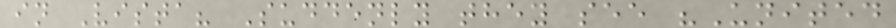in Vista? Suddenly they see "United
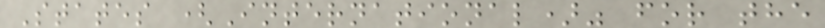States (International)" for the
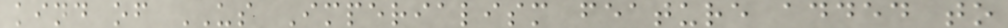kind of US Imperialism feature added to
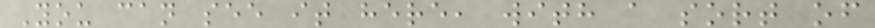You can see it here, with a sort of
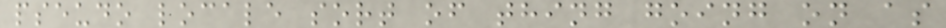pseudo locale sort of thing going on as
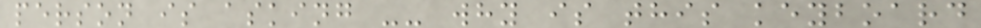person is asking -- why is this keyboard
